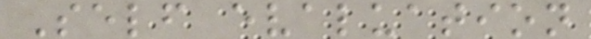Self evaluation
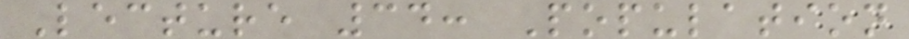Lecture 34: Population
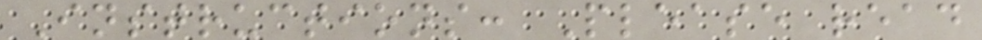Instructions: Please read
